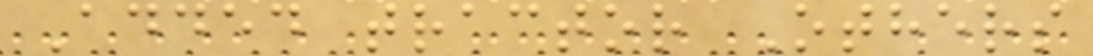Added tractor Others
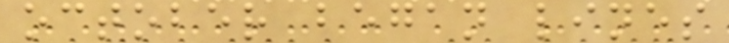october began lines
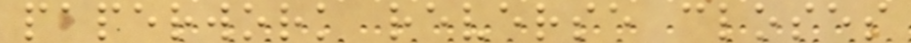paperwork reverse closes
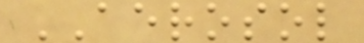AEROSOL
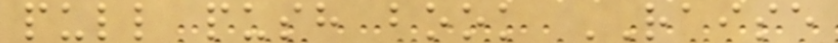pull push book RAISE
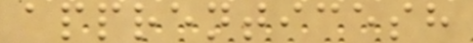apprenticesh
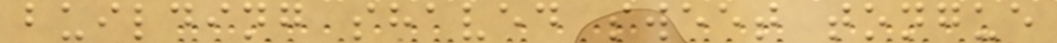building shaved sweet tongue
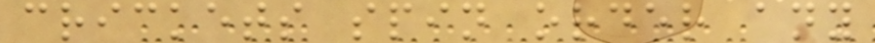crickets spin order any
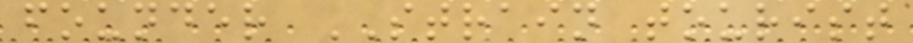founder STRAIN tourist
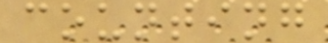counting
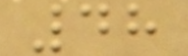48
